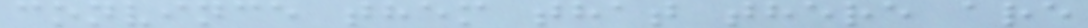convince them that there are
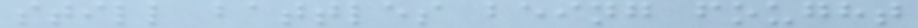still battles being fought
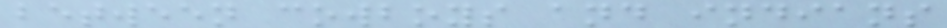between cowboys and indians
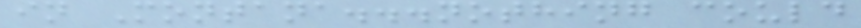in Montana...nothing could
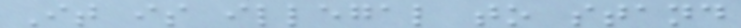It is illegal to stand
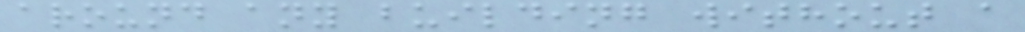around any building without a
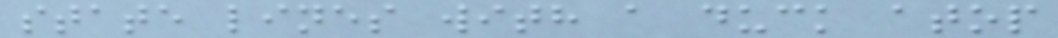state lines with a duck atop
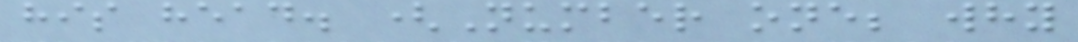his head. (Number one; why
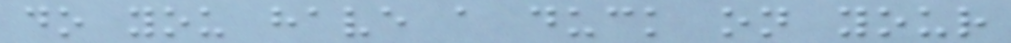do you have a duck on your
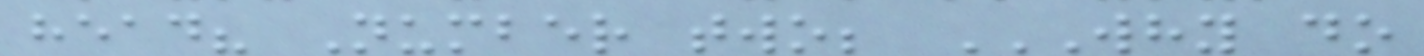head? Number two; WHY DO
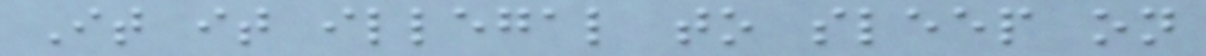It it illegal to sleep on
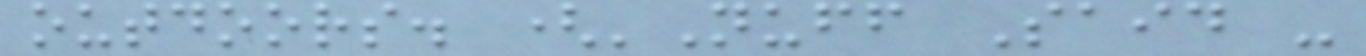outdoors. ('Nuff Said -
